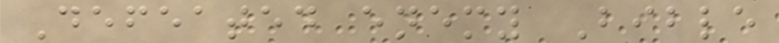Defeated enemy Bible
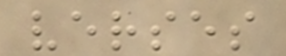verses
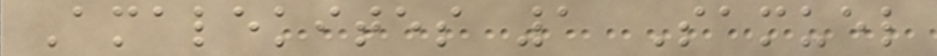Amalekites 1 Samuel
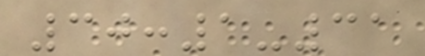30:1-31
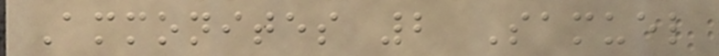Ammonites 2 Samuel
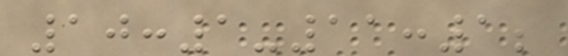10:1-11:1;
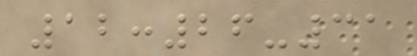12:26-31
